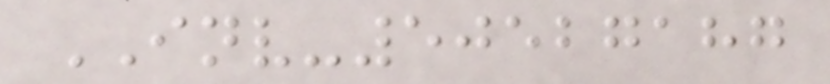INV-50527187
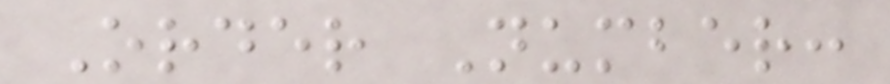Order Number:
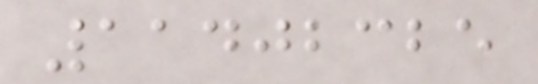11402325
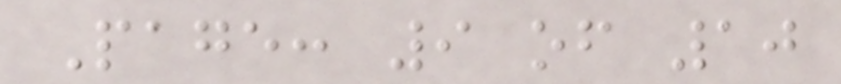Page: 9 of 10
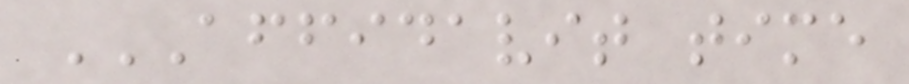AFFIDAVIT TIME
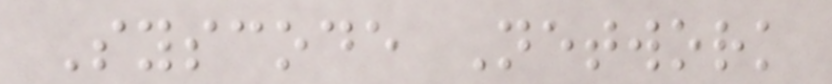Syscode Network
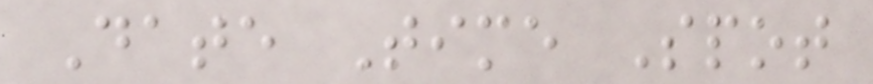Date Time Spot
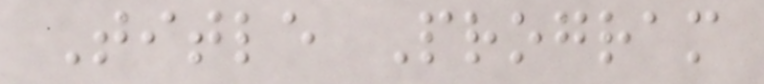Title Program
